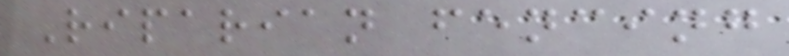Riparian fencing
